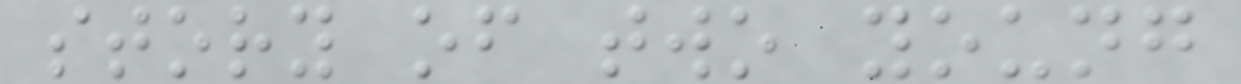story of two young
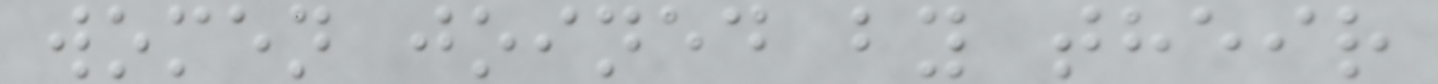women joined by their
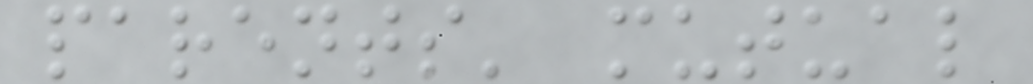parents' mutual
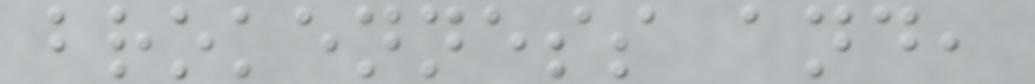brokenness and,
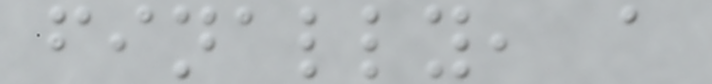finally, a
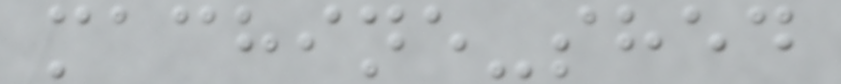machine-shed
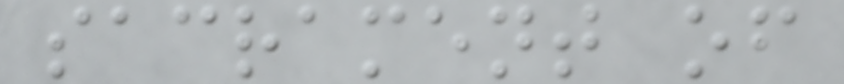sacrament of
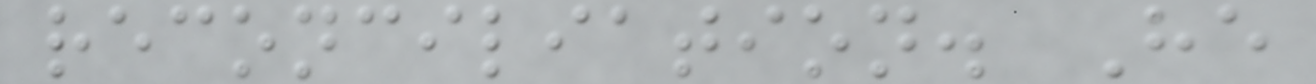reconciliation. He
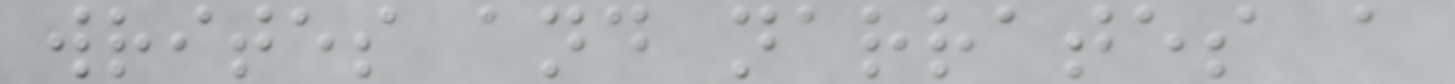writes and narrates a
